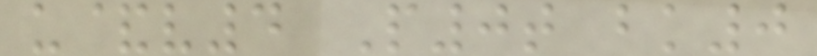u&v4 P0t bk0
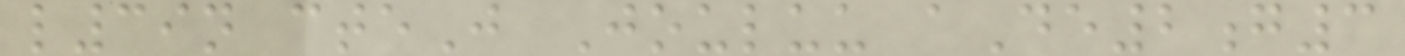l39n cteJ Jouluu aDe2g3
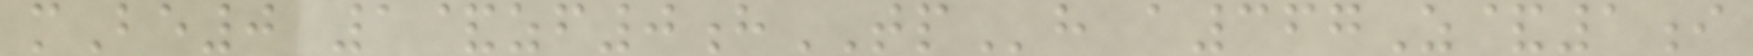mBe0 1&zf0hTPh a367Z&1i
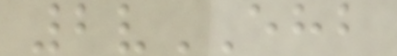2vEHB
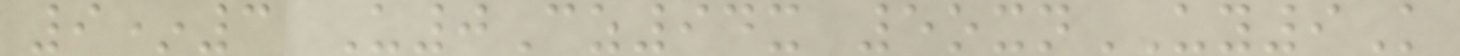9*3 U0Cz94x 5oxnUY9K
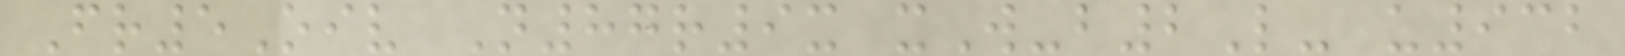Fr5Oiv N87r9x xW-b2L- u932
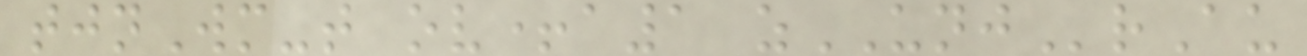tjnWm-t ov+a1 zUNJrAu
